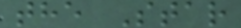the Star
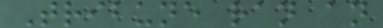Tribune ran an
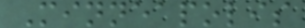Minneapolis
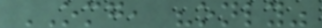OMG, "only"
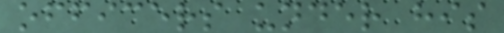officers under his
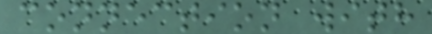connection with
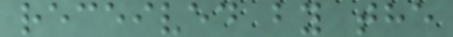received by the
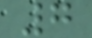7
